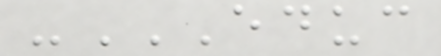-EDUC
